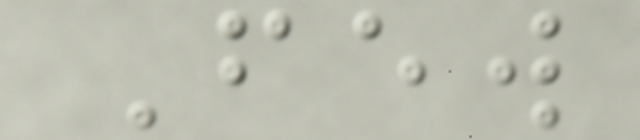Few
